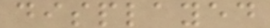displayed
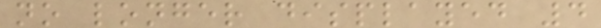no longer displayed 4
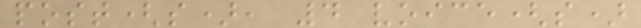post(s), 4 voice(s)
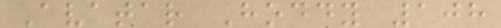Avatar Hoddy 108
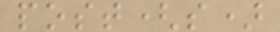post(s)
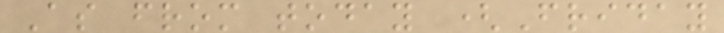As from today (Friday
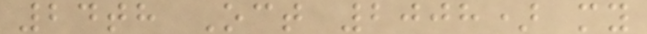24th Oct 2008) my
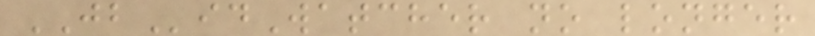JBidWatcher no longer
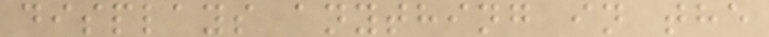displays anything in the
